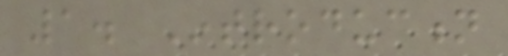1. Introduction
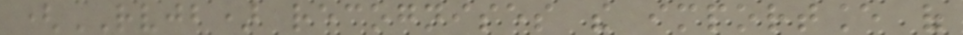(RVJB) recognises the importance of
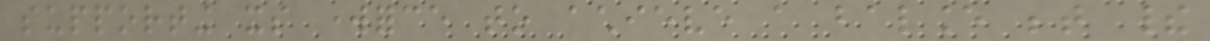supporting its workforce to achieve a balance between their
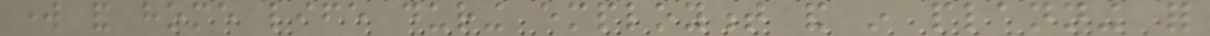work and home life during employment and in planning for
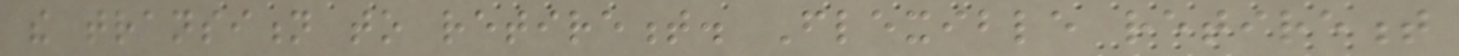the transition to retirement. Flexible retirement
